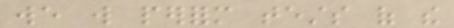we will perform tests of the
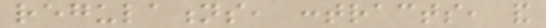regulations, contracts, and
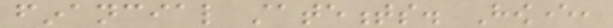financial statements. However,
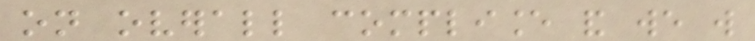on overall compliance and we will
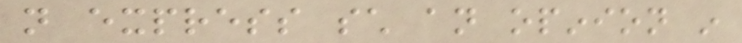not express such an opinion in
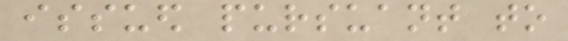issued pursuant to
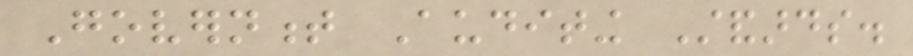Government Auditing Standards.
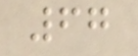67
